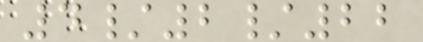4/2/22
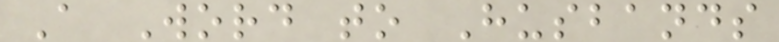A Word to Husbands
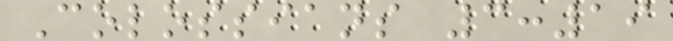Colossians 3:19
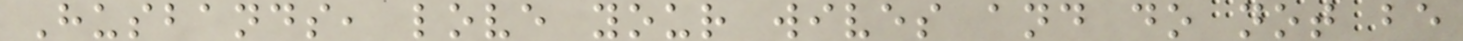Husbands, love your wives and do not be
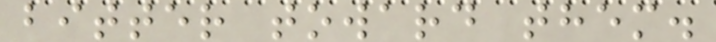bitter toward them.
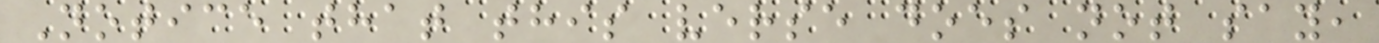Notice that this verse does not say,
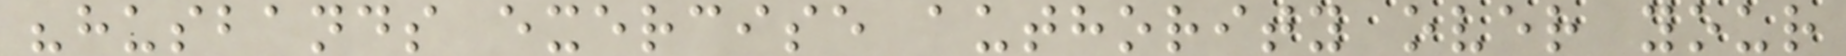"husbands exercise authority over your
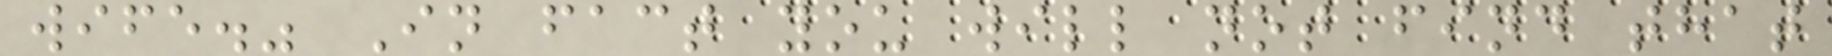wife." In fact you will not find that
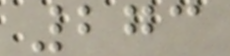273
